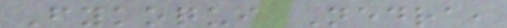Fykoqui Nedra,
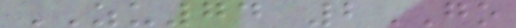ZU74 2GO
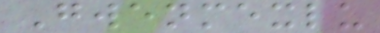Gwenmexlu
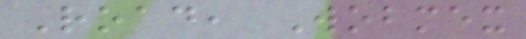Road, Wobmex
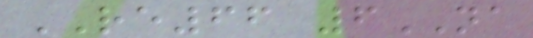RE66 6NA
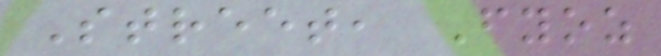Street, Fyoz
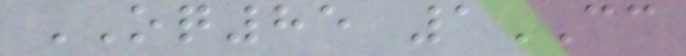OQ85 1CC
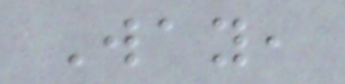Way,
